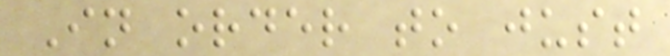In order to just
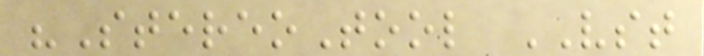"StereoTool VST
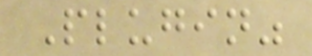Plugin"
